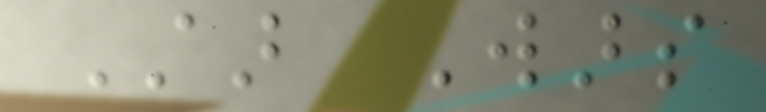Star Wars
